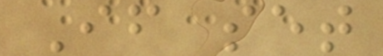If set
